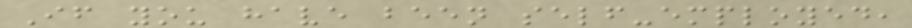If you have been self-employed,
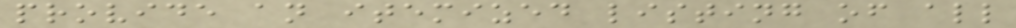provide an itemized listing of all
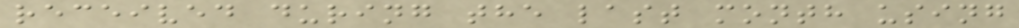received during the last month using
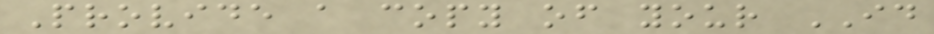Provide a copy of your ID
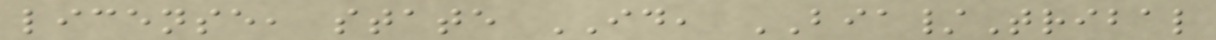license, state ID, BIA/Tribal
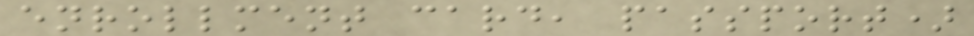enrollment card, passport)
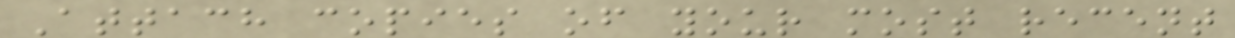Attach copies of your most recent
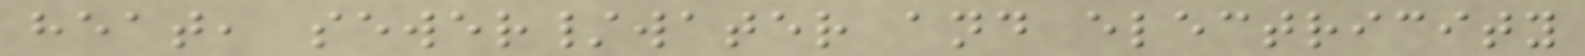heat, sewer/water and electricity
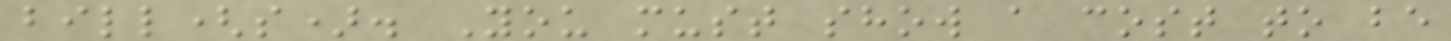bill(s). You must show a cost to be
